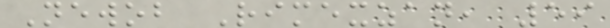Newob Rimexzan, 59
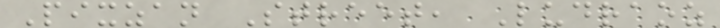Pixzan Street, Ludraoz
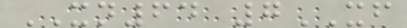XN64 7XF
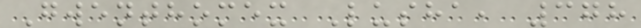Gwenthomex Lusha, 378
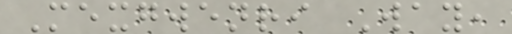Mexgwenri Way,
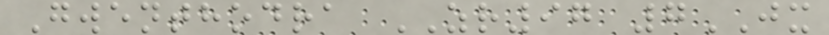Gwenthodra ZR97 7JX
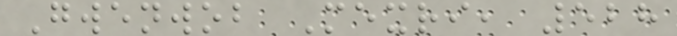Gwenwob Mexri, 528
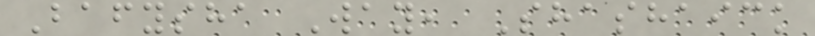Bafysha Way, Shashaick
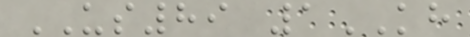US89 1KH
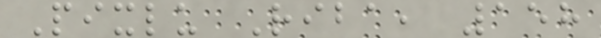Pixlu Riba, 158
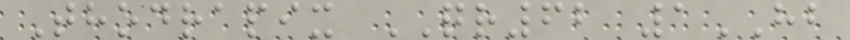Thodrapix QR62 1HB
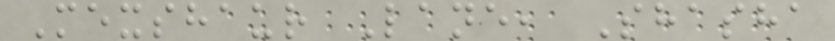Mexshaur Lane, Shasha
